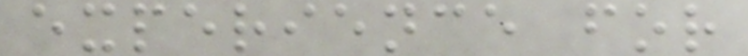experience for
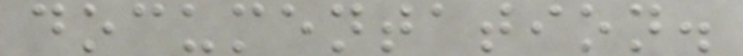documentation.
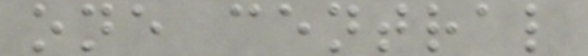one central
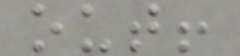out!
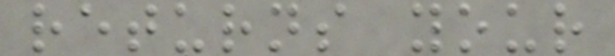returns your
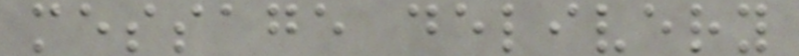message delivery
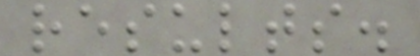results.
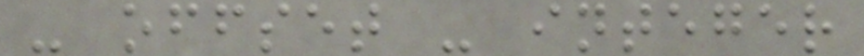- offset - integer
